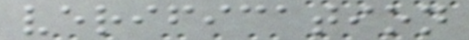verification
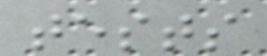tests
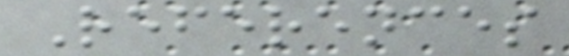References
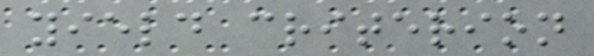yield criterion
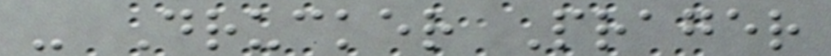- Drucker Prager
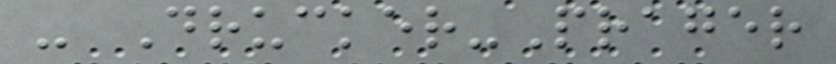- Drucker-Prager
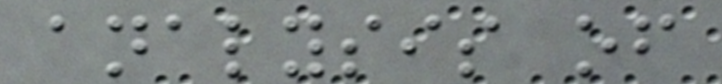analysis of
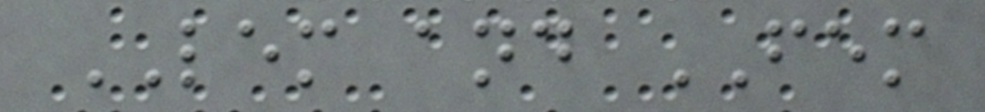LEM and FEM
